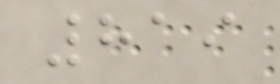819
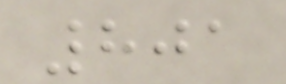801
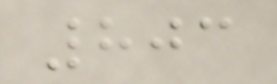803
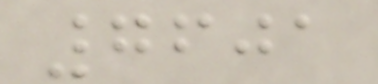7601
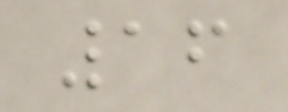16
